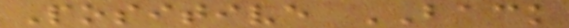Positive BACK
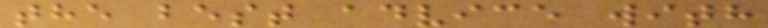the best advice with
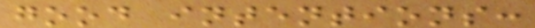good intentions:
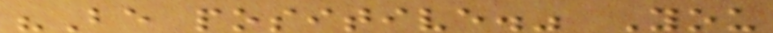"Be positive." You
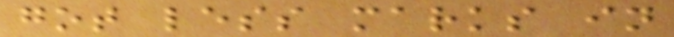got less marks in
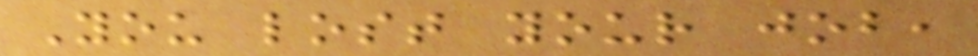You lost your job,
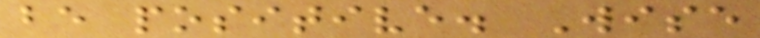be positive. Wise
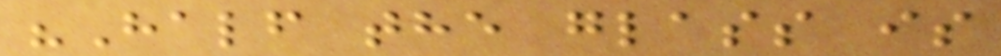"Half the glass is
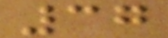37
